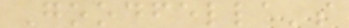Goodfella's
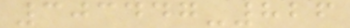303447-826
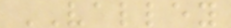VALLEY
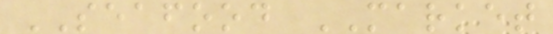SEAFOOD MARKET
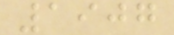1907
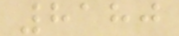8180
